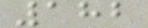182
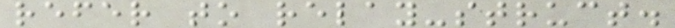refer to relay-struct.
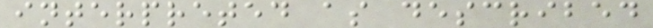interpreted as described
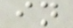in
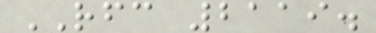RFC 2119.
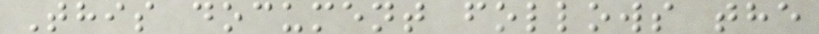This document follows the
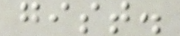gist.
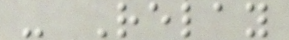- Relay
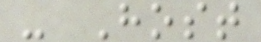- Host
